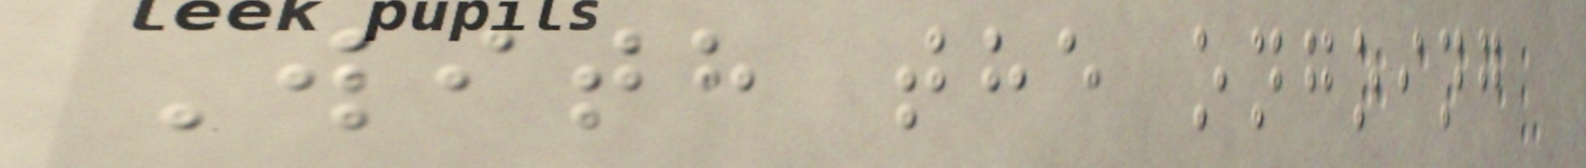With the ongoing
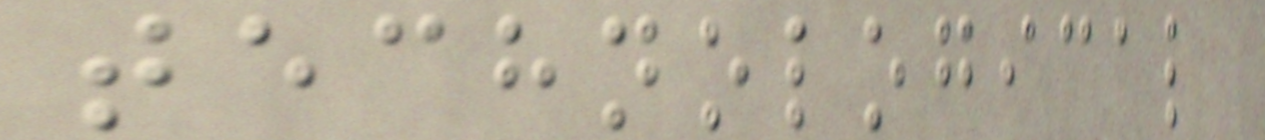technological
